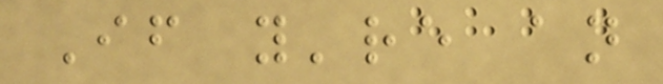If you're an
